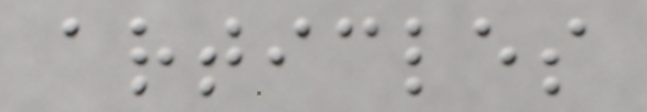articles
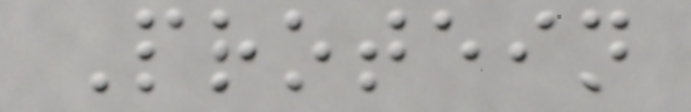Protein
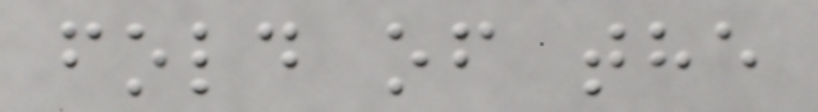fold of the
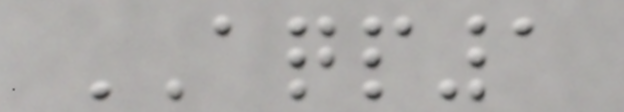AQP1
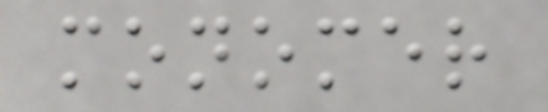monomer
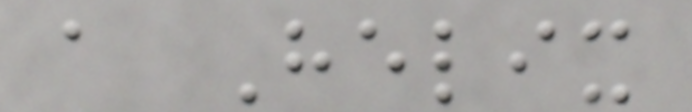a Helix
